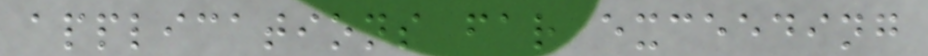applications far exceeding
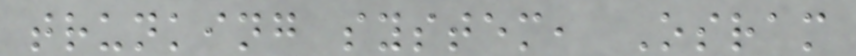trunking system, Osram
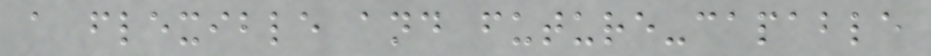a flexible and future-capable
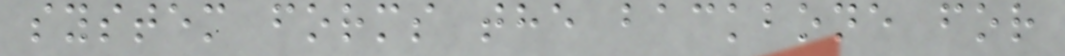system forms the backbone for
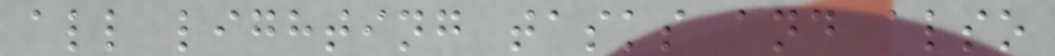all lighting tasks and also
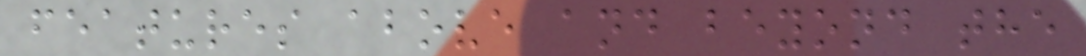features above and beyond the
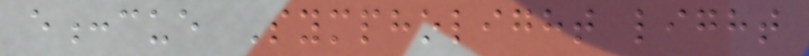e:cue Sympholight light
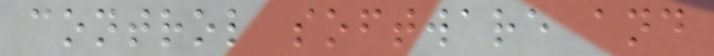control software and
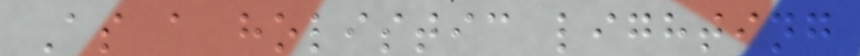As a holistic lighting
